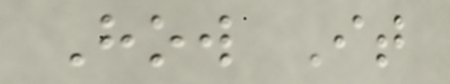How It
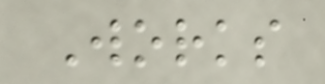Works
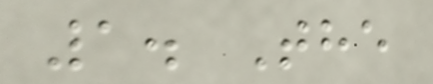1. The
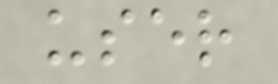user
